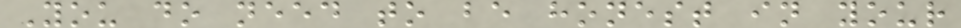You do need to be honest in your
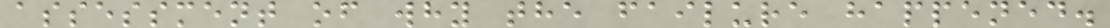assessment of why the failure happened.
